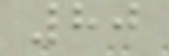80
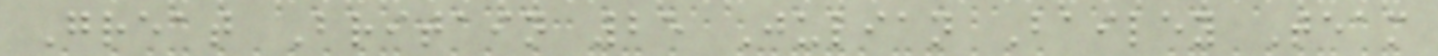Great Britain 25 Julian Bailey Team
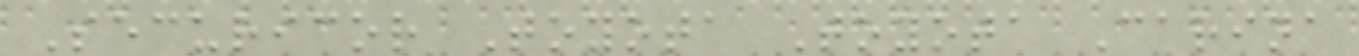Securicor Toyota Toyota Carina
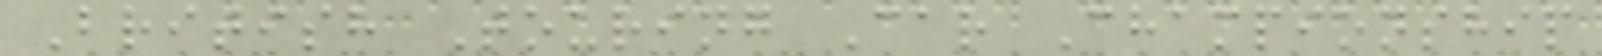British Touring Car Championship
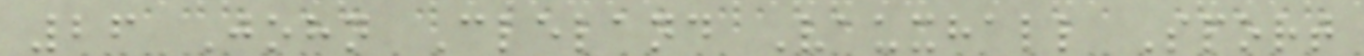26 John Cleland Vauxhall Sport
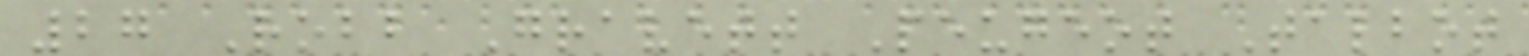27 Robb Gravett Peugeot Talbot
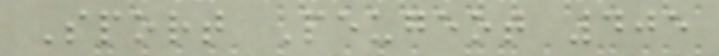Sport Peugeot 405
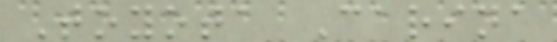Toyota Carina
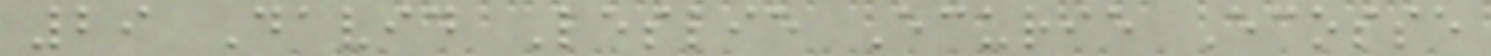29 David Leslie Ecurie Ecosse
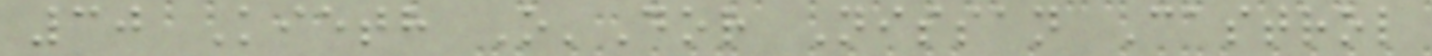30 Kieth O'Dor Nissan Castrol
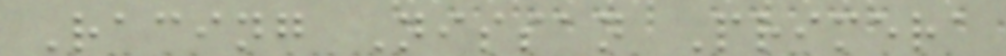Racing Nissan Primera
